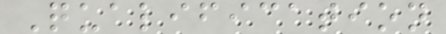Qualification
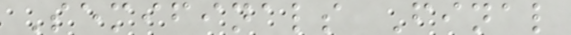Semifinals Final
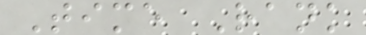Time Rank
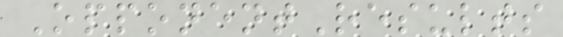OpponentResults
